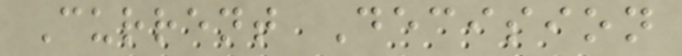Current Decision
